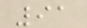91
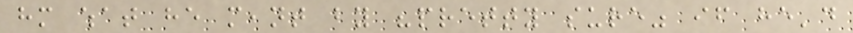him what he meant by "pretty sure" if he'd
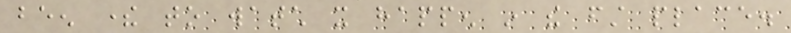been there to watch it happen in the first place.
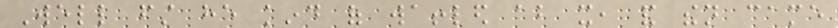Well first he kind of waffled about it, and then came
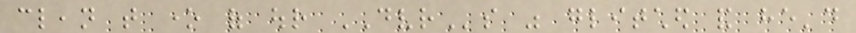clean that one of our DVRs was glitched and he'd
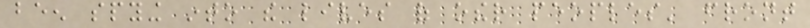been spying into the lives of other peoples' front
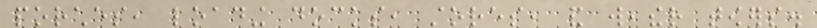porches, loading docks, stores, and weather towers.
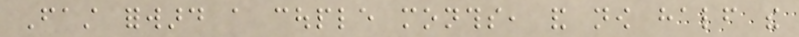Fast forward a couple months, and now half the
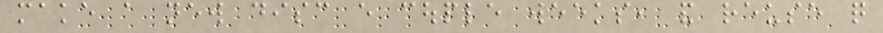make a new disc every couple weeks, and reuse quite
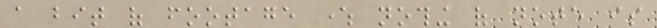a bit of footage where nothing of note is
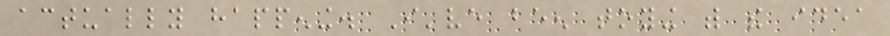actually happening. I've been toying with the idea
